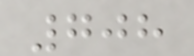708
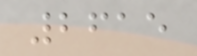2615
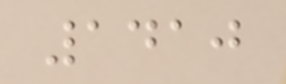1410
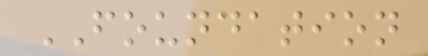FOUNDATION
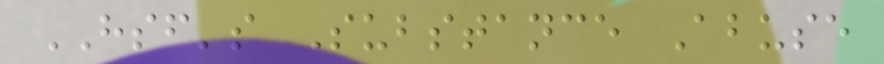HSF's Substance Abuse
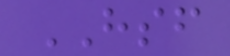HSF
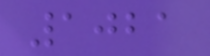1021
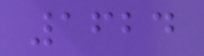1624
